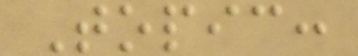Topic:
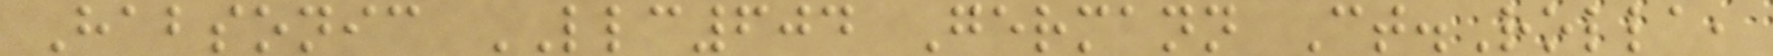Habsonic LLC604 Germann Ct.Rolla,
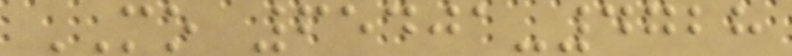MO 65401-4728
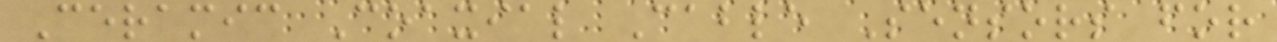Ceramic Coaxial Cable Sensors for
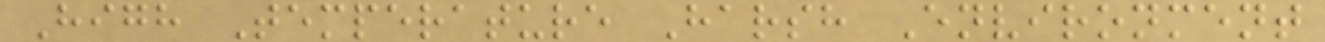High Temperature Harsh Environment
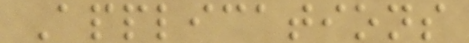Applications
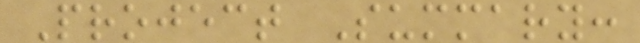Project Summary:
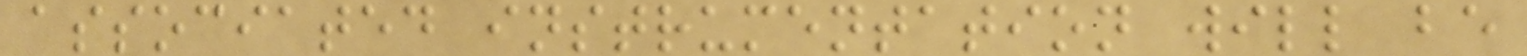associated instrumentation will be
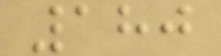180
